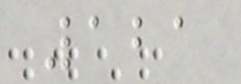121
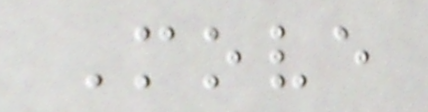Move
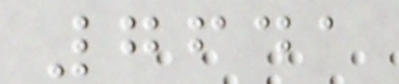7641
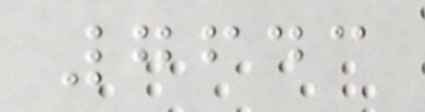7643
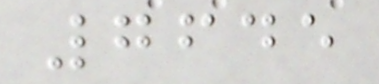7645
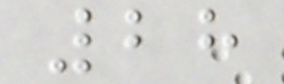28
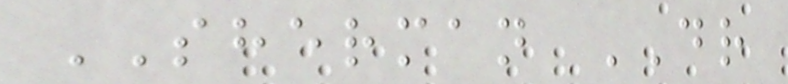SHERMAN DR
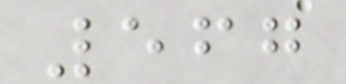567
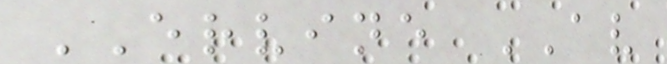ERVINE AV
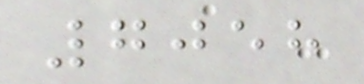7058
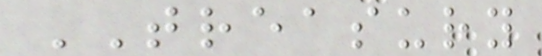TREASURY
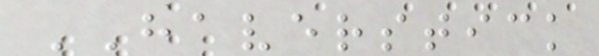HAVERSTICK
